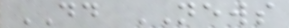DD NEWS
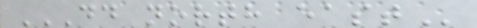DD NORTH EAST
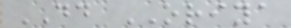DD ORIYA
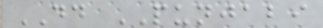DD PUNJABI
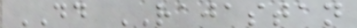DD RAJASTAN
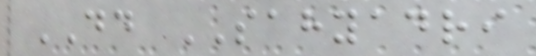DD SAHYADRI
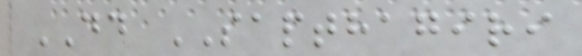DD SAPTHAGIRI
